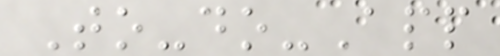To-do-App
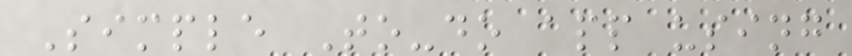Simple To-do app using
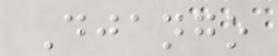Django
